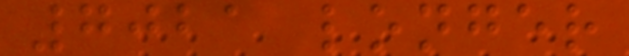7021 longer
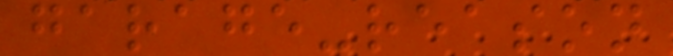garage-reason
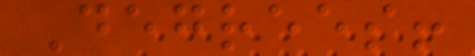Degrees!
